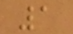1
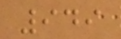949
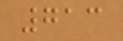713
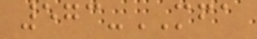573-MFA
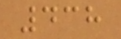438
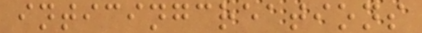inticingcreations
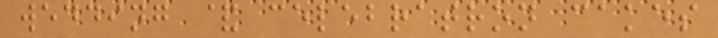wedding & celebratron cakes
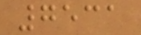7531
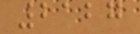2127
